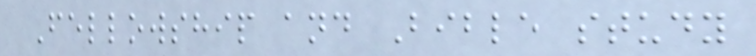Fellowship and Bible study
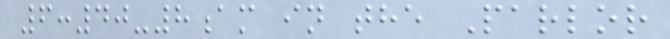6:40-8am in the Parlor
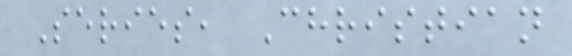Series, Christian
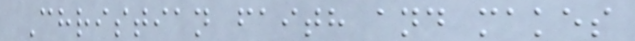Christian faith and makes
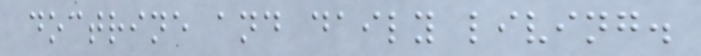doctrine and daily living.
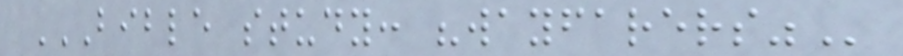BIBLE STUDY: "WAYFARERS"
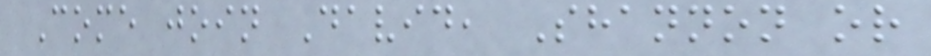Come join David, Shannon or
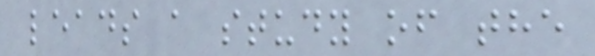leads a study of the
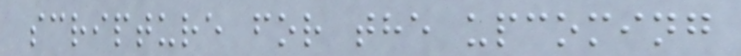scripture for the upcoming
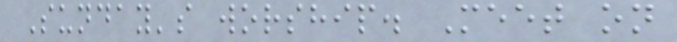Sunday's worship. Meet on
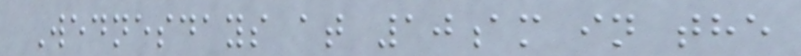Wednesdays at 10am in the
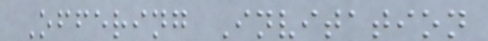Offering Invitation
